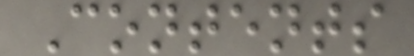Contents
